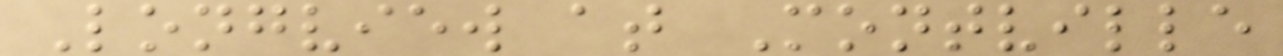Longview at Montville
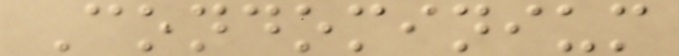Condominium
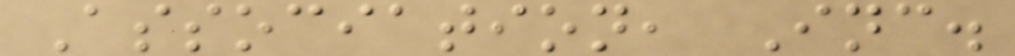Association, Inc.
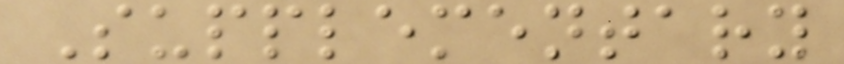Supplementary
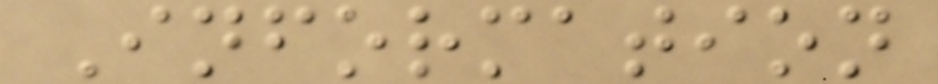Information
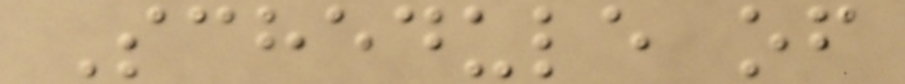Schedule of
